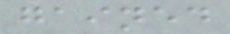gained
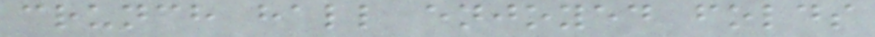crunch hall enjoyed folds
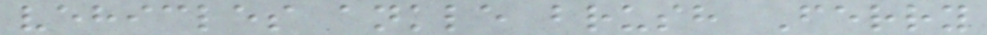vehicles ankle brush Ferry
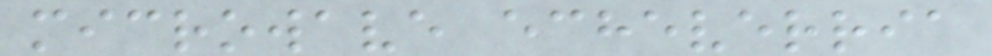microwave echeverria
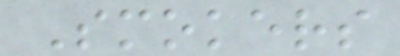Smokers
